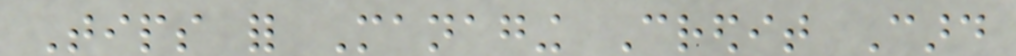Tips for Managing Credit Card
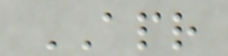APR
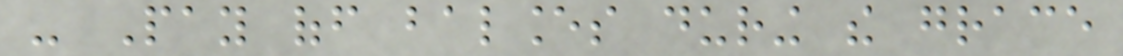- Pay off balances during the grace
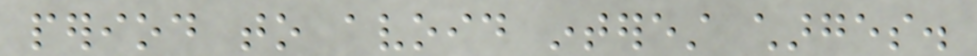period to avoid interest charges.
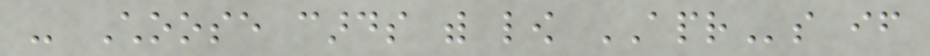- Choose cards with low APRs if
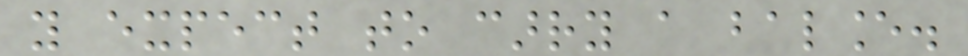you expect to carry a balance.
